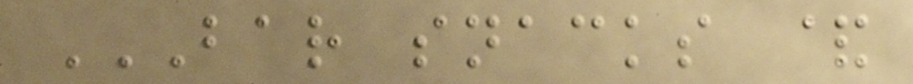BAR SNACKS &
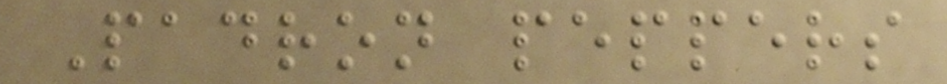Padron peppers
